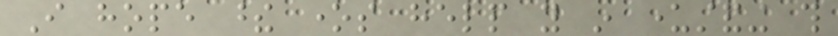I hope these ones help you in understanding this
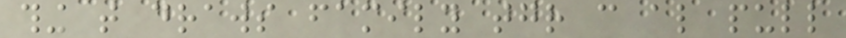thing that draws family together can also pull
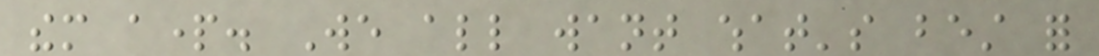them apart. We all want what's best for
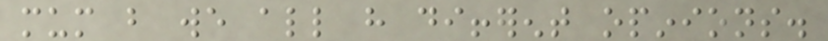mum but we all have different opinions.
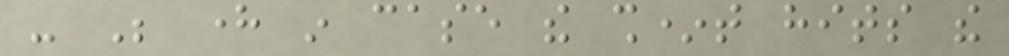- Be here in case the sh*t hits the
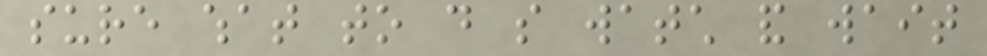sure what to do so watch and wait
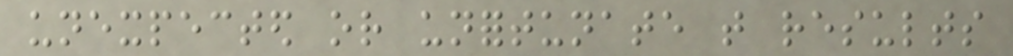unexpected or unfortunate that results
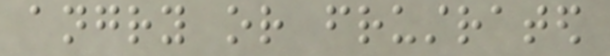angry or frustrated
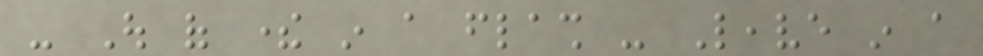- Out of there in a flash - Leave in a
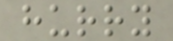hurry
